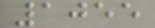1055
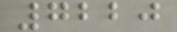7220
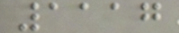1117
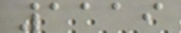1119
